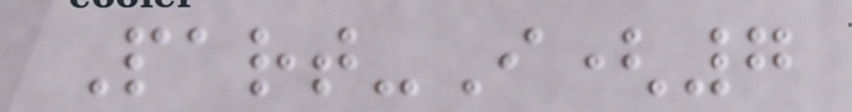Part-I(7
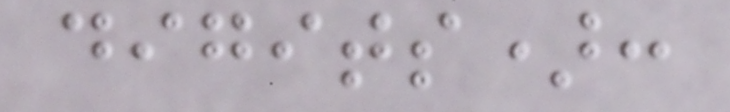digits):
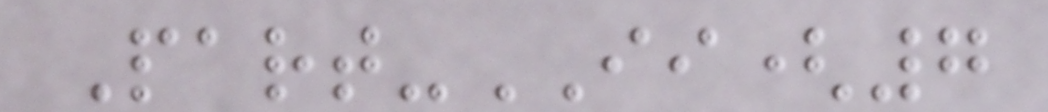Part-II(7
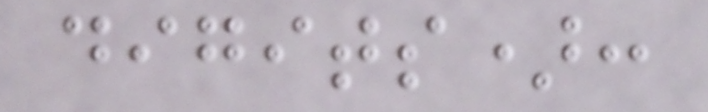digits):
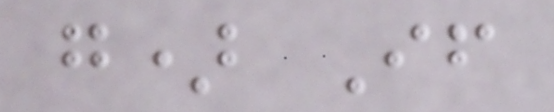g) If
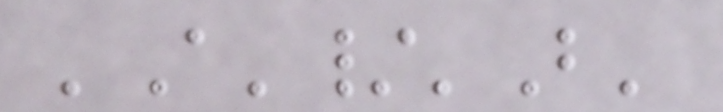'A'/'B'
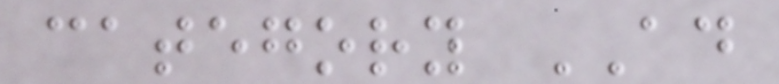category AD
